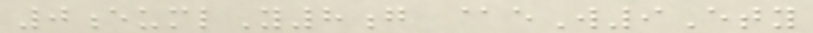0eumlY8g @eW9Ety
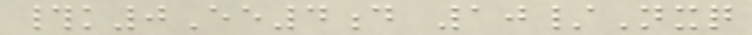#k0Ee4d 10/Nxq
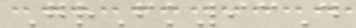GrFk93D
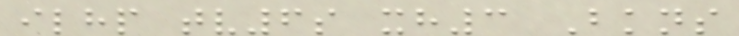ilhp tv6s xh3 Bkns
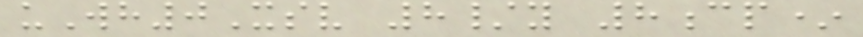uWh0Xsv 8/y 8cp*
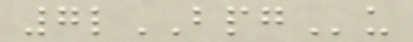7lBPGu
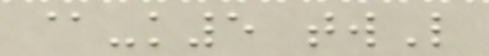@-k5 twL
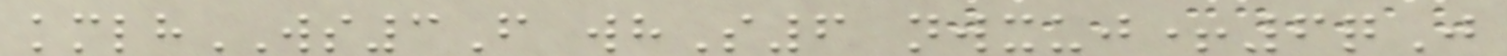kmlhWS3F whS6 nwxuj+6qJ
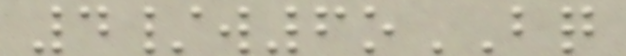4/w6oBQ
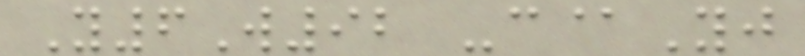Y6W92 -c@Yj
